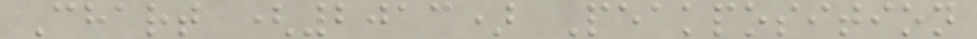Chart (2013) Peakposition
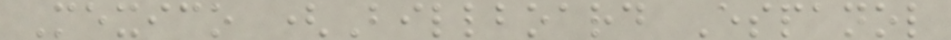Mexico (Billboard Espanol
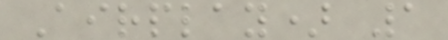Airplay) 1
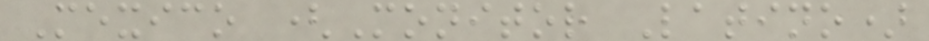Mexico (Monitor Latino)
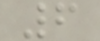6
